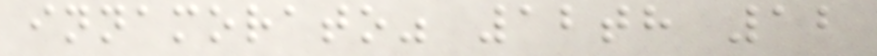innamorato" 12th 12
